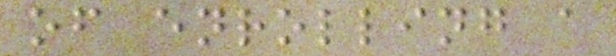of enrolling a
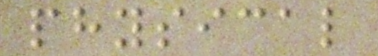physical
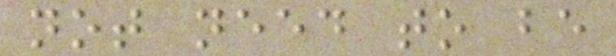not need to be
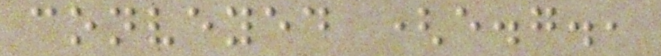conveyed (e.g.,
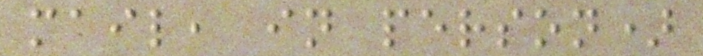mail, in person)
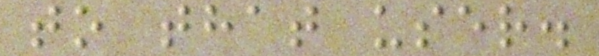to that user.
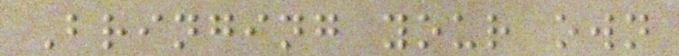Bringing your own
